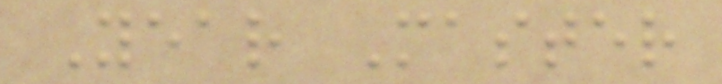Year Master
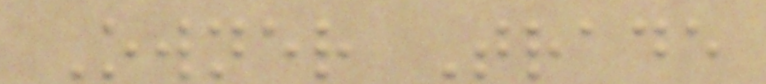Owner Trade
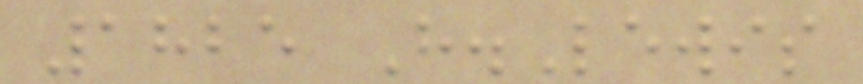1825 H.Lewis
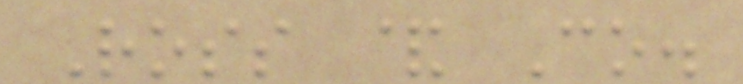Ross & Co.
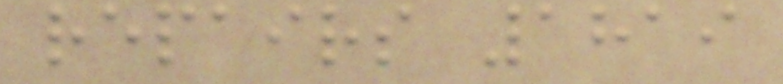repairs 1819
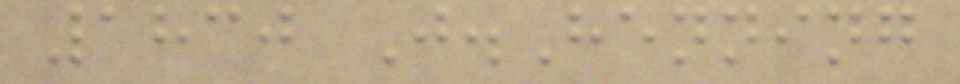1830 J.Henning
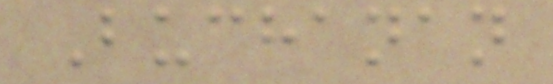Buchanan
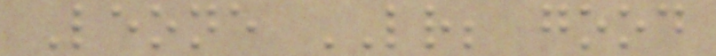Leone LR; good
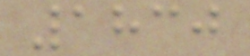1830
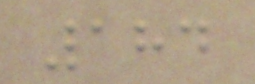184
